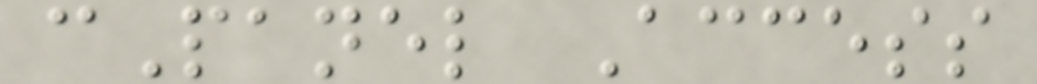cPanel Access
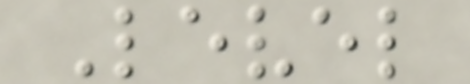Level
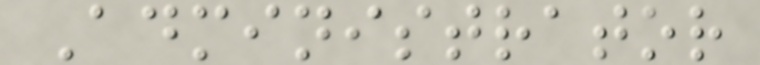Administrator
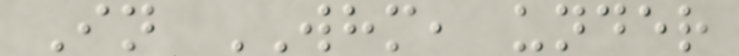In WHM, under
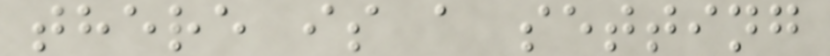there is a setting
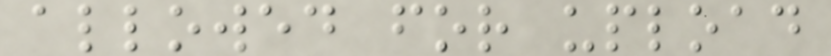allowed for upload
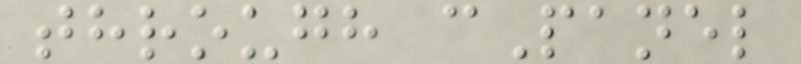through cPanel
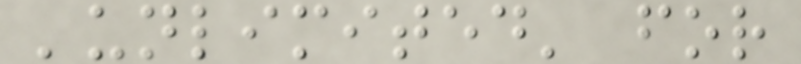'unlimited' for
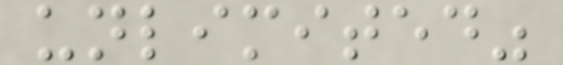unlimited"
